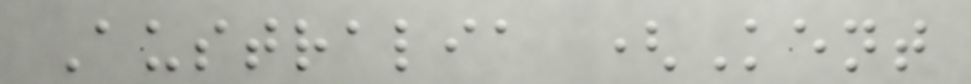Australia (Kent
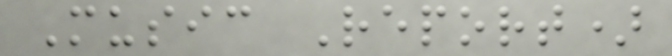Music Report)
